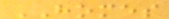HOMES
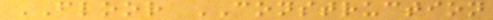FLOOR CONSTRUCTION
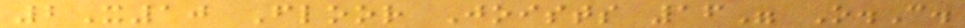2X10 Floor Joists 16" O.C.
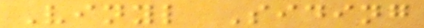Vinyl Siding
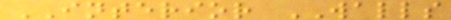INTERIOR WALLS
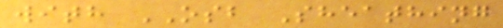with OSB Sheathing
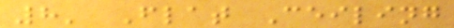8' Flat Ceiling
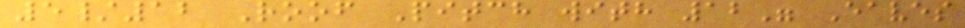5/12 Roof Pitch with 12" Eaves
